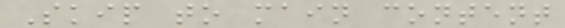Skip to main content
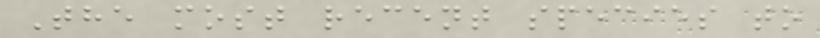The most recent species to
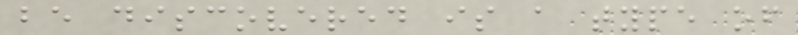be discovered is a type of
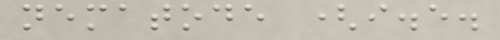nematode (i.e.
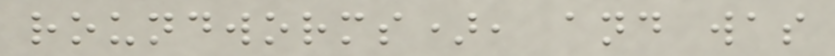roundworms), and was
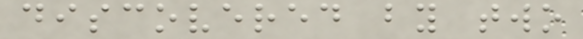discovered by two
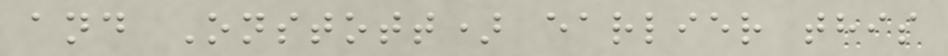and Onstott) earlier this
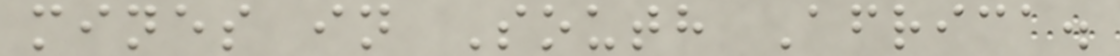mines in South Africa.
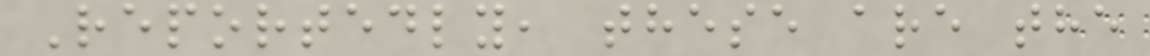Reportedly, these are the
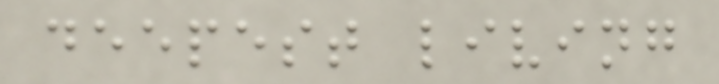deepest living
